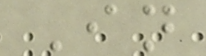In
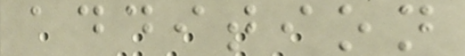addition
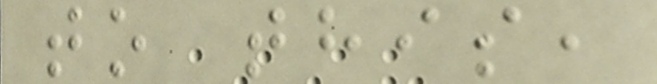to this,
